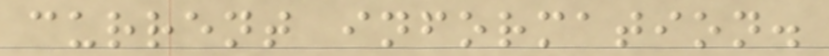current information.
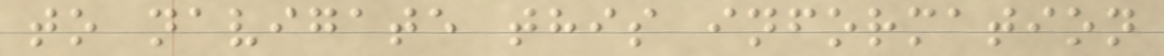to navigate this information
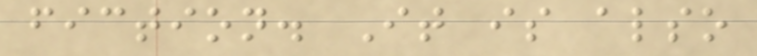fiction. It is also
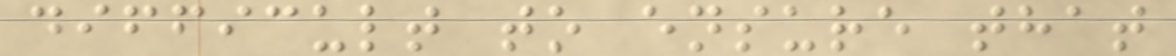difficult to ensure that
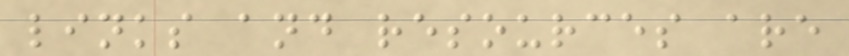links and resources are
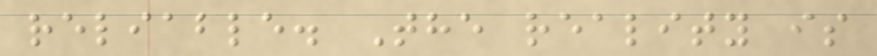reliable. The reality is
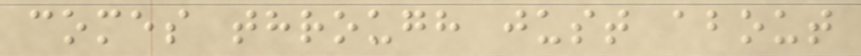comes through just about
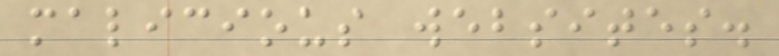malicious websites.
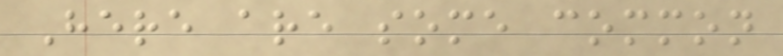Here are some common
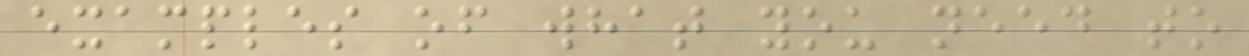examples of what you need to
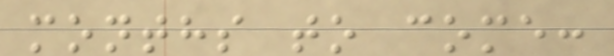months to come:
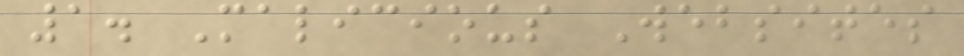1. Malicious Websites
